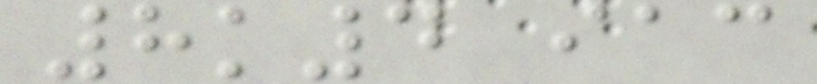8k4 iac
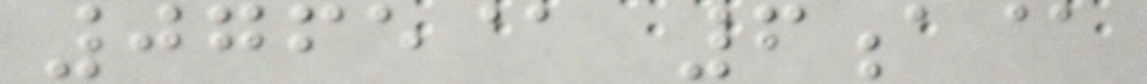0765@ 6a@
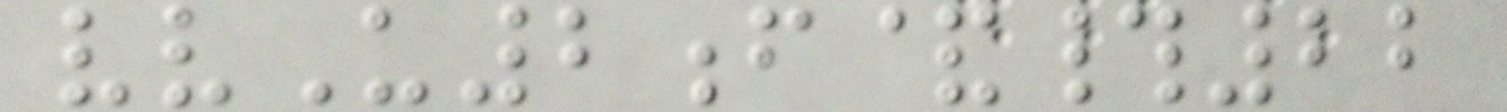vvU2f&#22
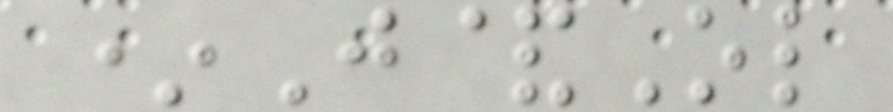*J&Ol
